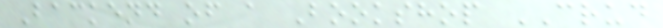Backend of a Bookshop CRUD
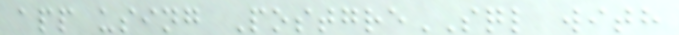app using PostgreSQL with
